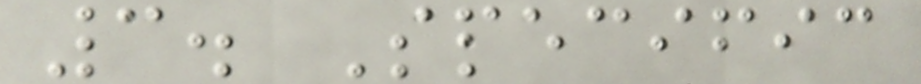3. Specific
